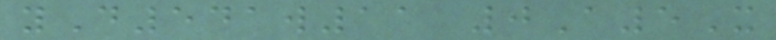yD541w11 0A5X
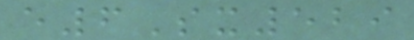e6Sx529
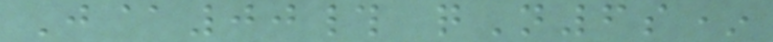J@00# qN6s*
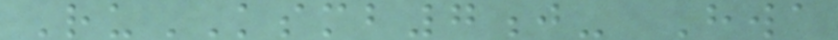RuKSMB7j- Hwa
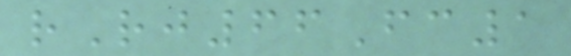rRj66Fc1
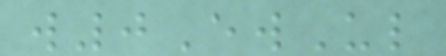w0EwUl
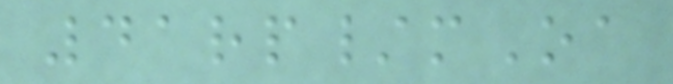41rp/mOa
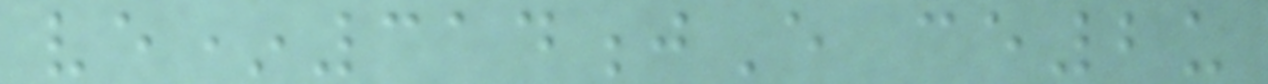ve*314jE ce2u
